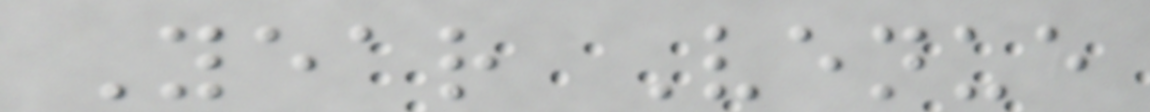Year Venue
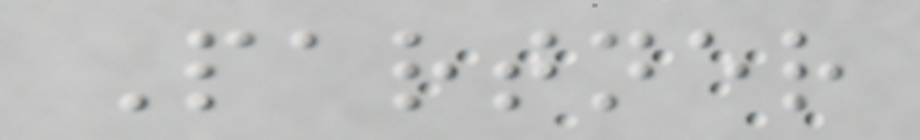Partner
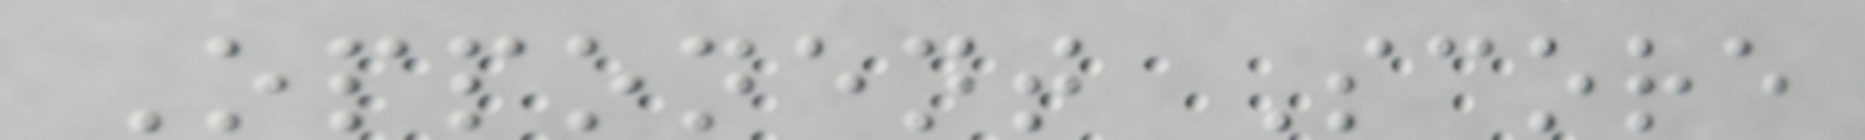Opponent Score
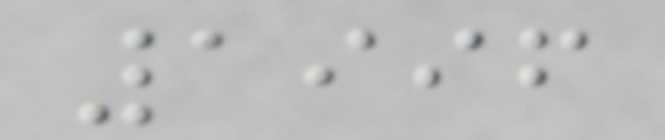1996
